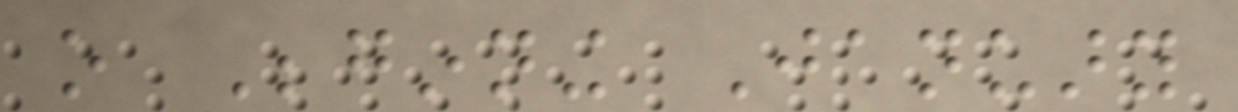o Beginning January
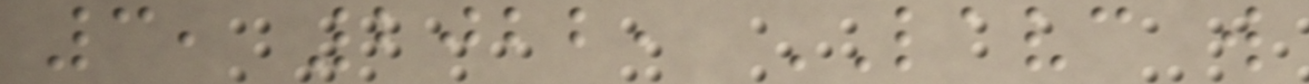3, 2022, LAVC will
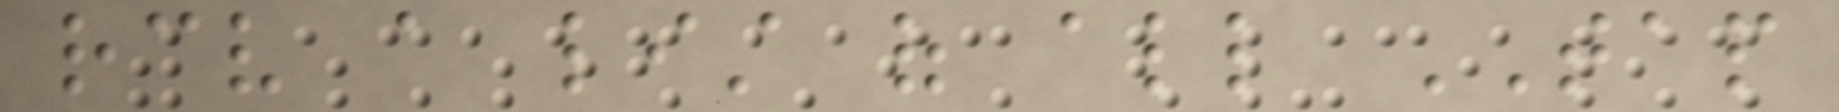receive a list of all TAP
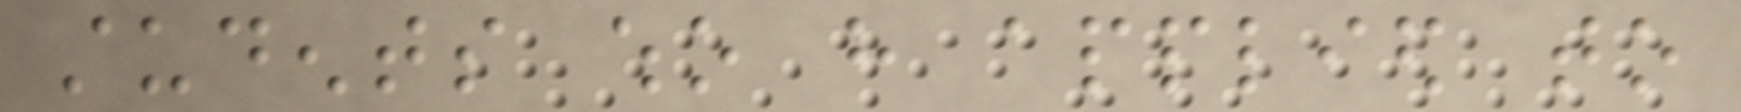students who have applied to
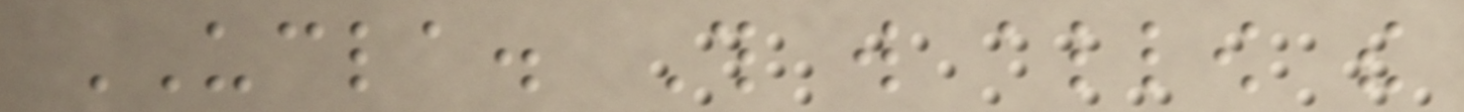UCLA. This will allow the
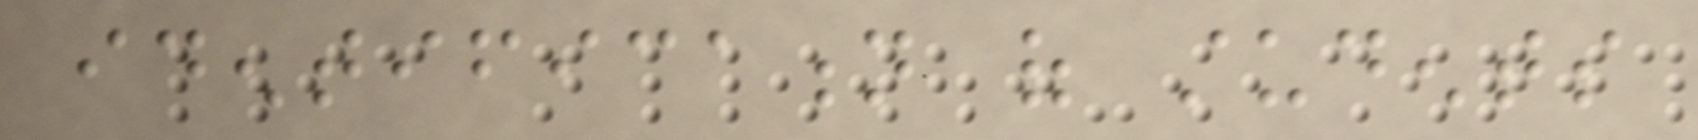identification of students
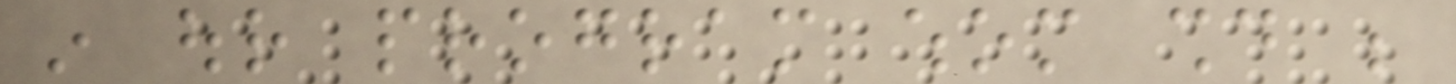in our program whom should be
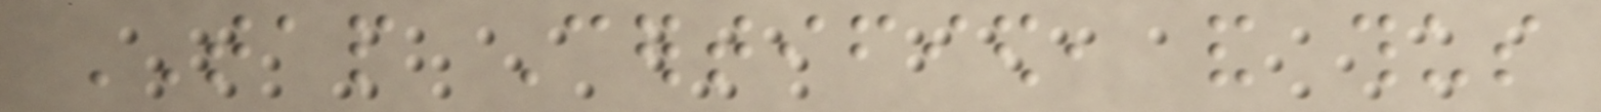TAP Certified, and thus
